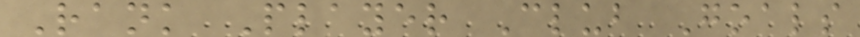Rank Player Club Goals
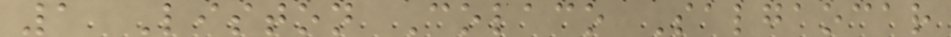1 Liston Colaco Salgaocar
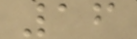16
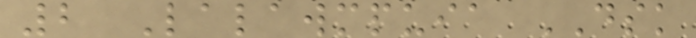2 Lalawmpuia DSK
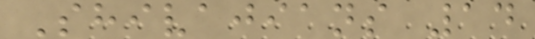Shivajians 14
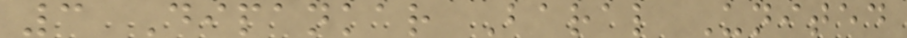3 Dipankar Baral United
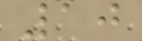10
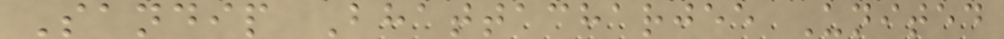Sandip Bhattacharjee United
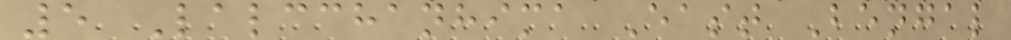5 Lalcchanhima East Bengal
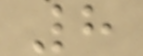8
